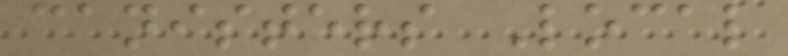canisters Local
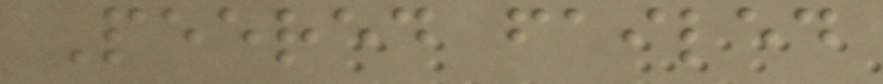Peered failed
